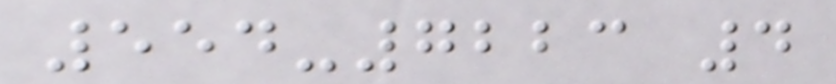554-7223 4
